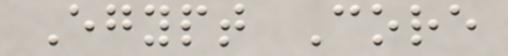Egypt Core
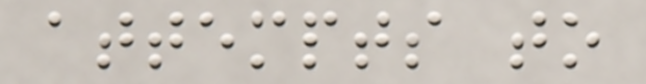attempts to
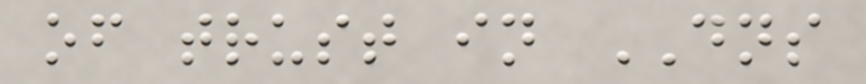of trust in DNS
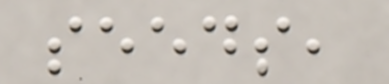seeds,
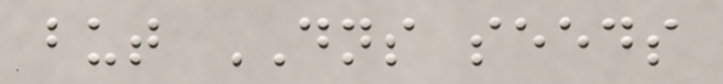but DNS seeds
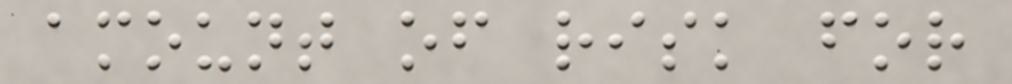amount of risk for
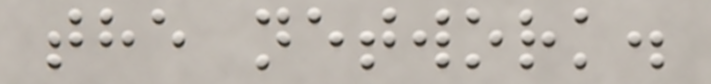the network.
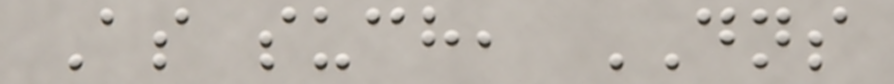As such, DNS
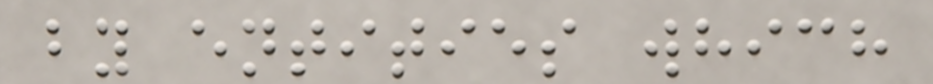by entities which
